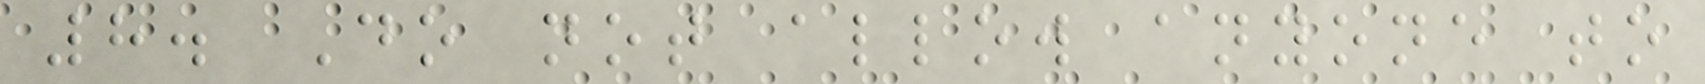8. Do not allow anyone to
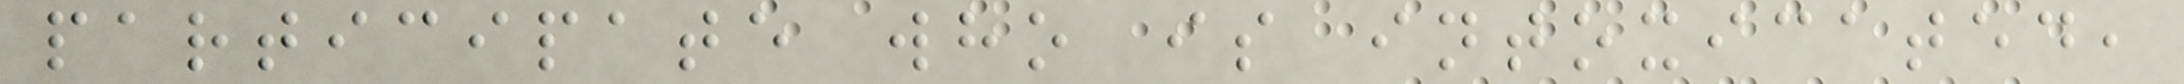participate who is intoxicated,
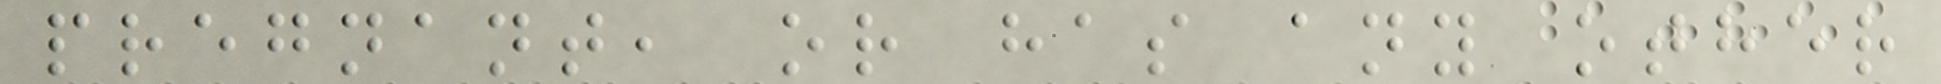pregnant, or has any other
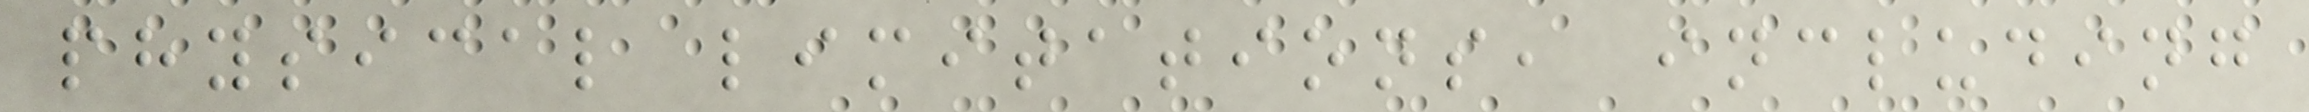physical limitations, including
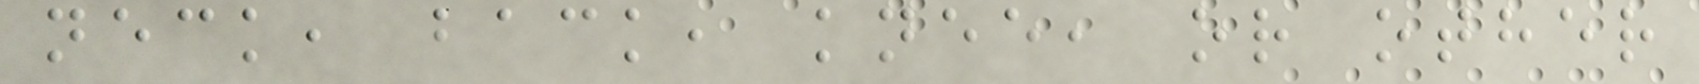neck, back, knee, or other
